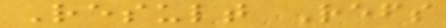Result Refs
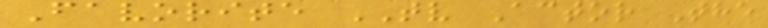Favorite TV Actor The
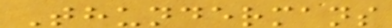Thundermans
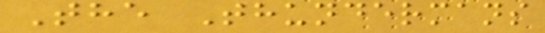The Thundermans
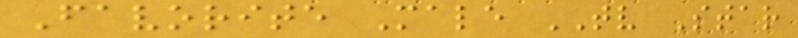Favorite Male TV Star
